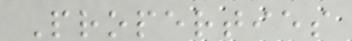Properties
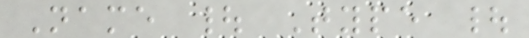Name | Type |
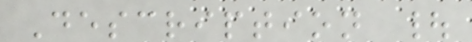Description |
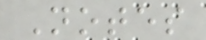Notes
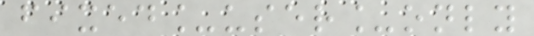fixed_user_only
